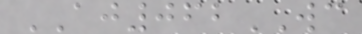AJ062WC
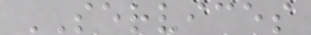SERVICES
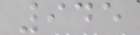945
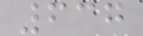637
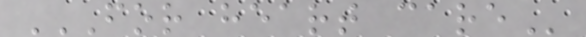FOR HEART CARE
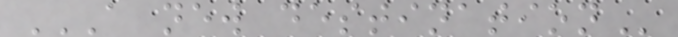A NEW DESTINATION
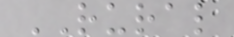RURAL
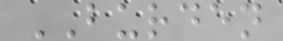BURDEN
